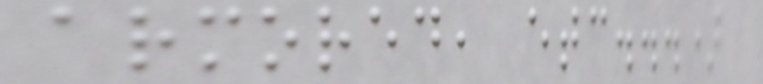armored, etc...)
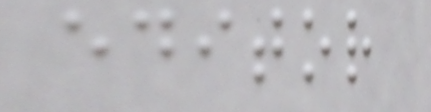editor
